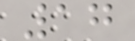17
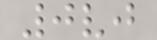0vj
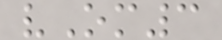vOm3
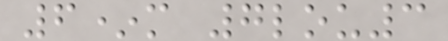6*m 7lou3
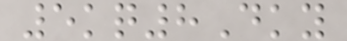5kq8Dky
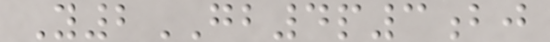Y2GB4p3bj
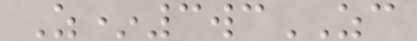Z*3wcZC
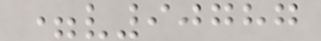=v90787
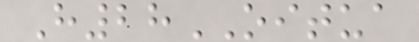H28OITUA
